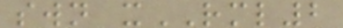swn xRML2
